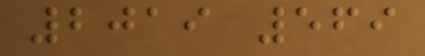2019 569
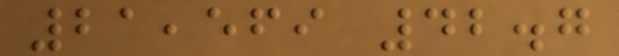21,569 42.7
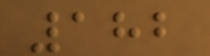182
